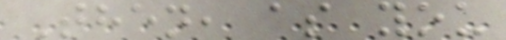Then, as you
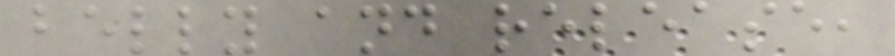belly and release,
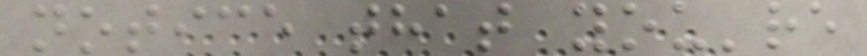notice that you're
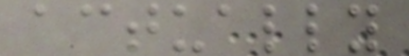actually
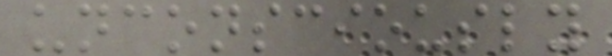unconsciously
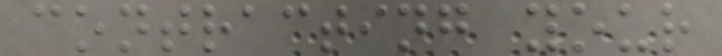contracting your
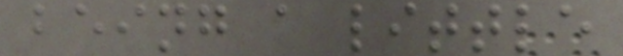being a little
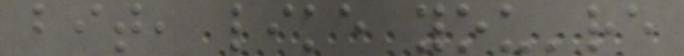bit, like you're
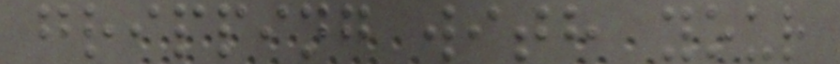gripping with your
